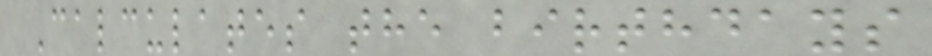Calculates the birthdays
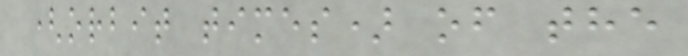(orbit times) of the
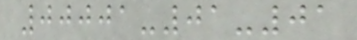00001-01-01
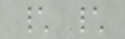\ \
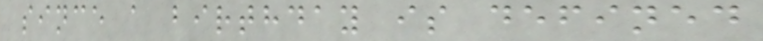since a birthday is defined
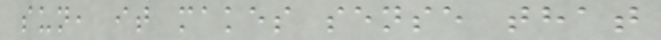sun, it makes sense that
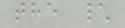the \
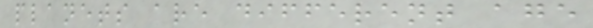planets are different age
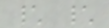\ \
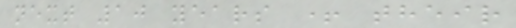next 10 years + their
